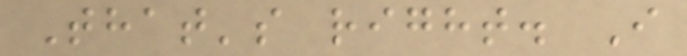That's right. I
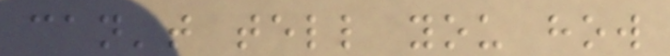can't tell you how
